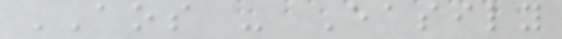AOS - Easily
